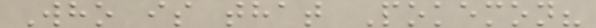Who is that Pokemon?
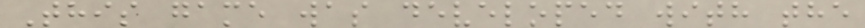This game was developed with the
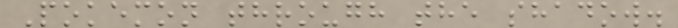Pokemon through the shadow.
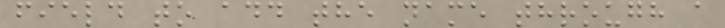field to add the name through a
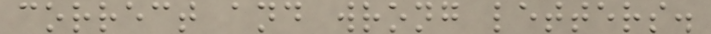correct and wrong letters.
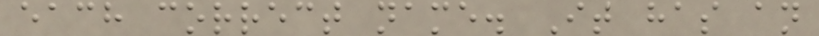each correct name. It has an
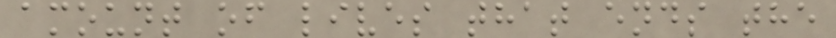amount of lives that ends the
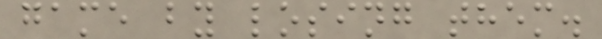game by losing them.
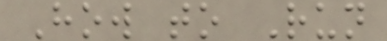How to Run
